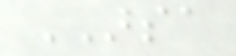ARSA
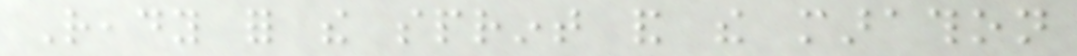Ready for the sprint and the marathon
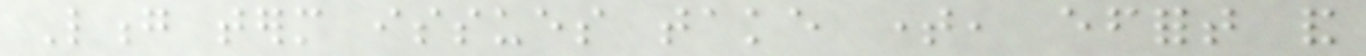Long term issues take time, effort and
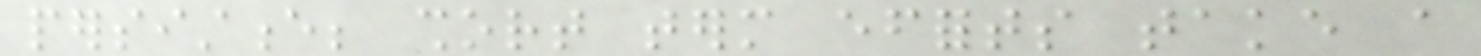persistence; short term efforts take a
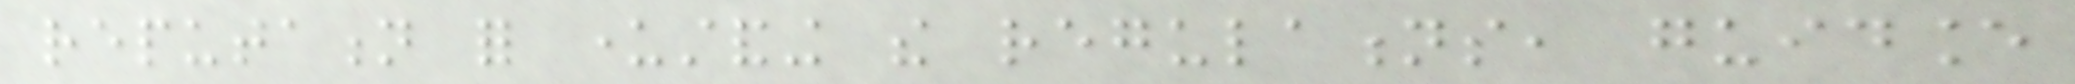reputation for understanding the regulations, guidance
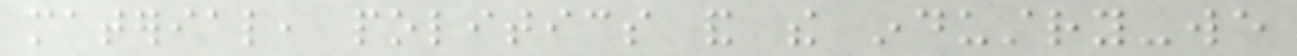material, politics and the industry-we
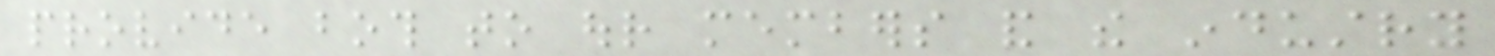provide both to our members and the industry
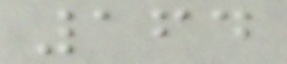164
